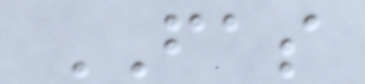FAS
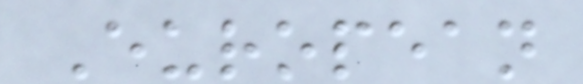European
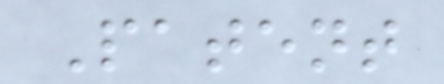Patent
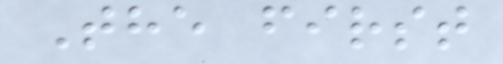The first
